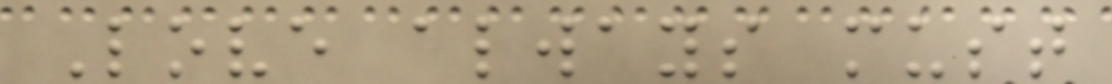Love always must
